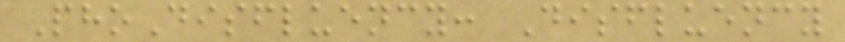PhoDisfluency: Disfluency
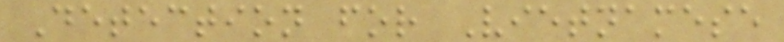Detection for Vietnamese
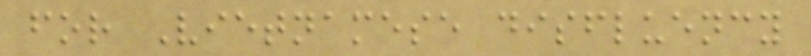for Vietnamese disfluency
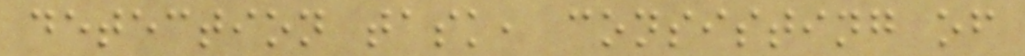detection task, consisting of
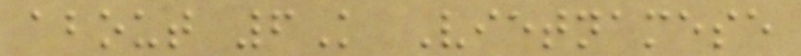about 6K Vietnamese
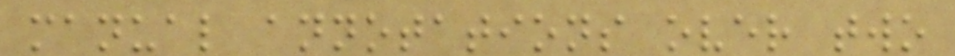manual annotations over two
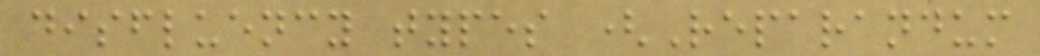disfluency types (Reparandum
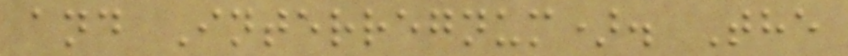and Interregnum). The
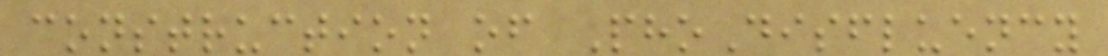construction of PhoDisfluency
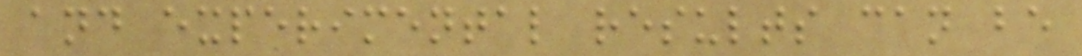and experimental results can be
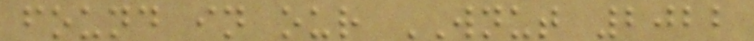found in our WNUT 2022
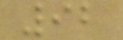92
